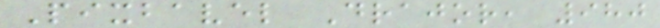Pixbavel Drajor, 980
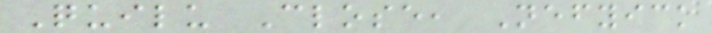Quilu Close, Nefyick
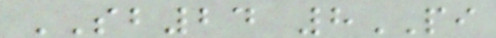SB24 8PI
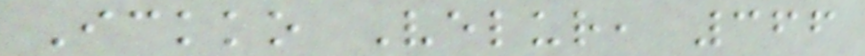Ickko Velur, 366
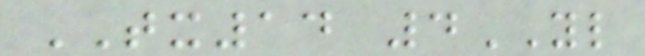TX14 4YL
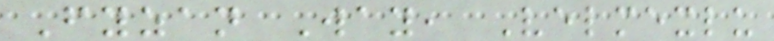Fyzan Way, Velmexlu
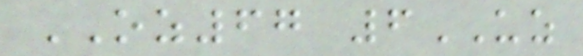OZ67 6UZ
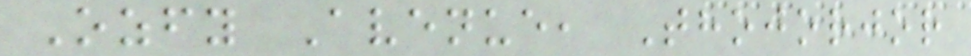Ozfy Avenue, Thojorjor
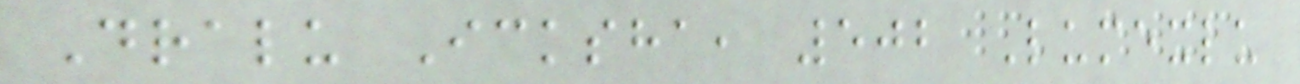Dralu Icksha, 502 Lumexlu
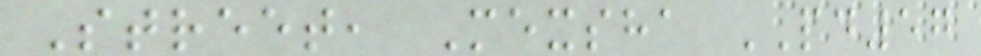Street, Mexsha PD57
